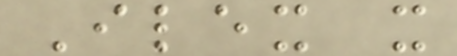Ilex x
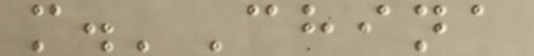m.'China
